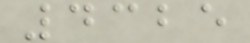4325
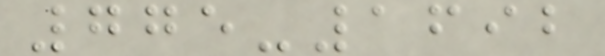775-1692
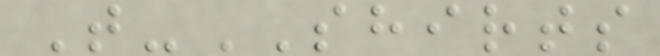T-SHIRTS
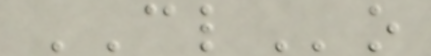CLo
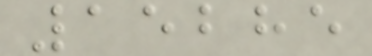15285
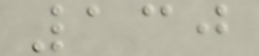130
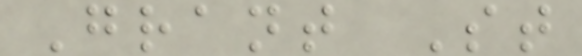Grant St
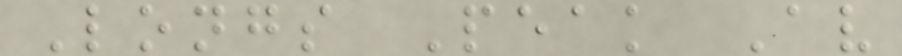Longs Peak Av
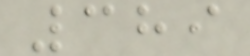389
